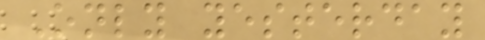Only yesterday
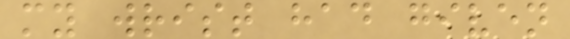my wrist had given
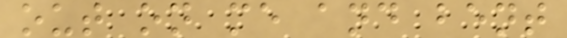out on me and bent
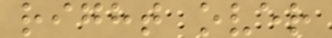right over
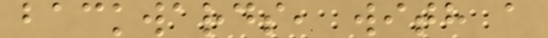backwards, with a
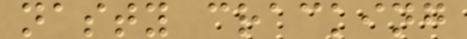nasty cracking
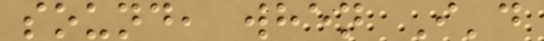sound, when I'd
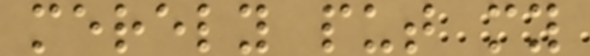merely put my
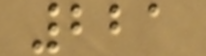221
